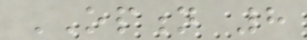OPTION 8
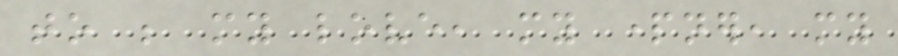to be my love, my partner, my
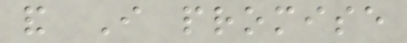and I promise
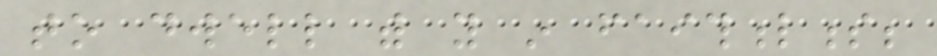to dwell with you in faithfulness;
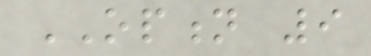OPTION 9
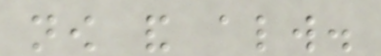now and always.
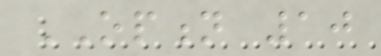OPTION 10
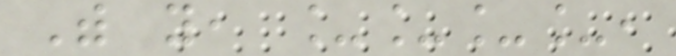With you, ____,
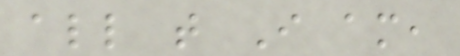all that I am,
